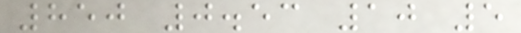850 0.53 10 5
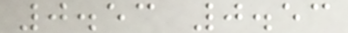0.53 0.53
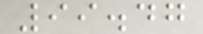99.47
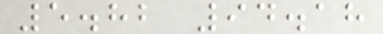5.82 94.18
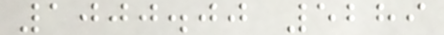1000.00 5289
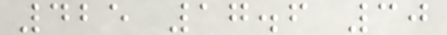425 17.6 30
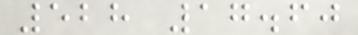528 17.60
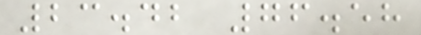23.42 76.58
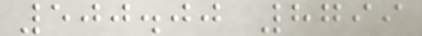500.00 8799
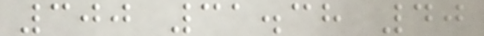300 31.38 40
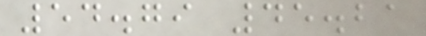54.79 45.21
